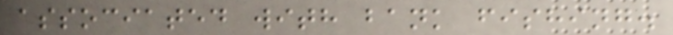associated with bank fishing.
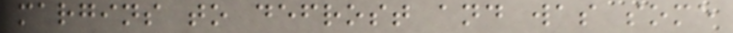margins to defrost and was some
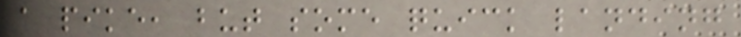a pike, but some quick landing
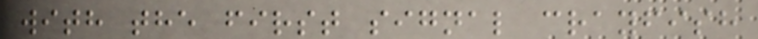with the first signal crayfish
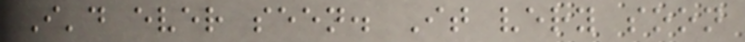I'd ever seen. It very soon
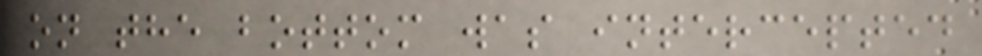on the bottom was intercepted
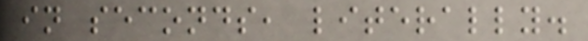in seconds, literally.
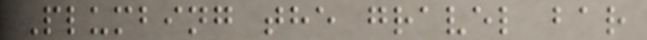Plumbing the gravel bar
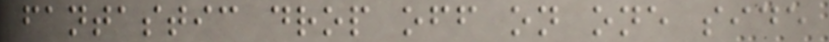fantastic drop off on one side
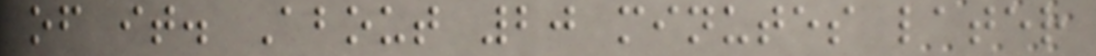of it. About 20 minutes later
